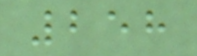258
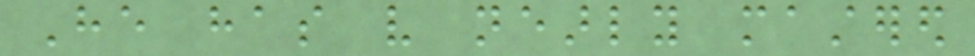He has very nearly mastered
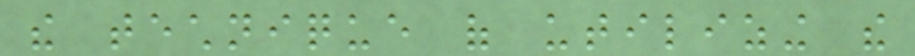the technique of utilizing the
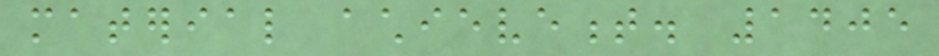material achievement. 1405
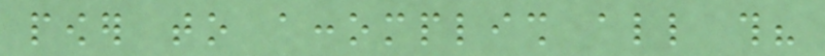power to accomplish all this?
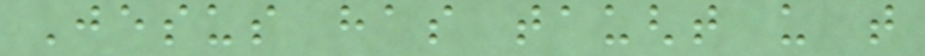Jesus has taught us that
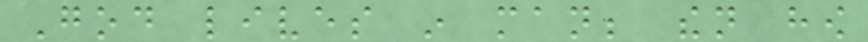God lives in man; then how
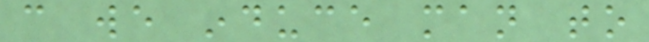can we induce man to
